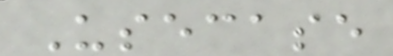Usecase
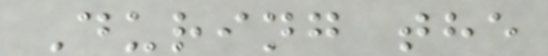During the
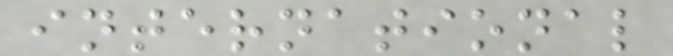international
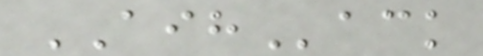AIHack
